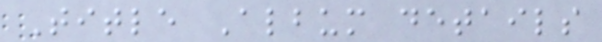Title Album details
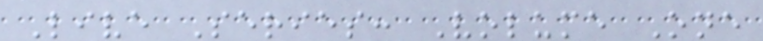Live Series: Volume One
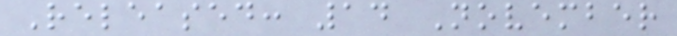Released: 14 November
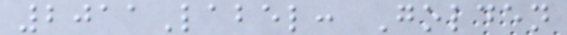2011Label: Golden
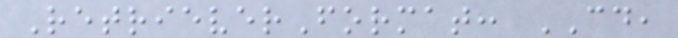RetrieverFormat: CD,
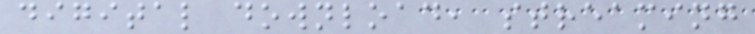digital download, streaming
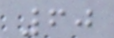60
